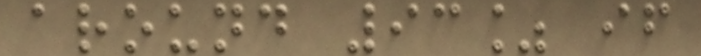around 93% if
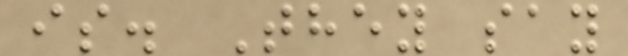is. They say
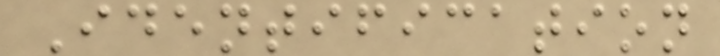Identification
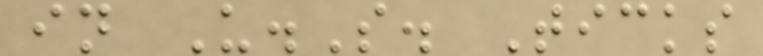in U.S. Ticks
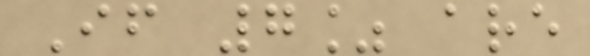If 7% are
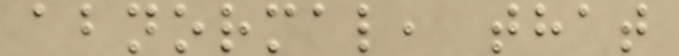abnormal, that
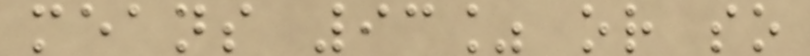means 93% or so
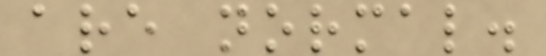are normal.
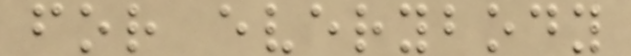for everybody
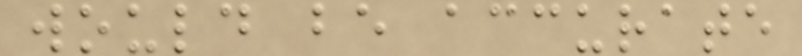would be accurate
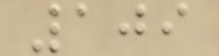109
